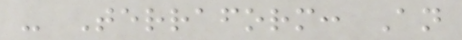- Terraform: An
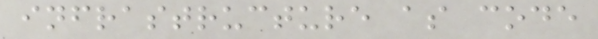infrastructure as code
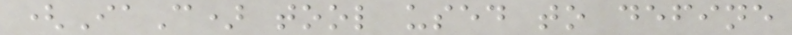(IaC) tool used to define
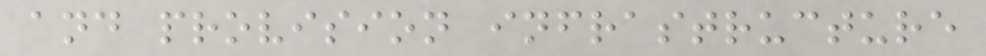and provision infrastructure
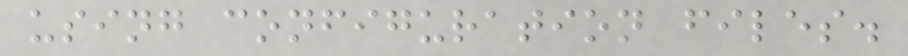using configuration files.
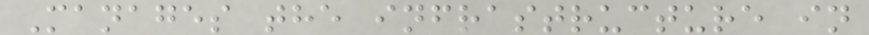Manages the infrastructure in
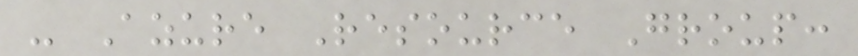- Azure Resource Group:
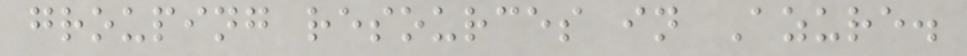grouping resources in Azure.
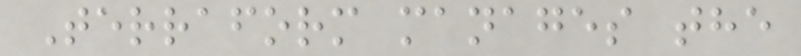Terraform manages the
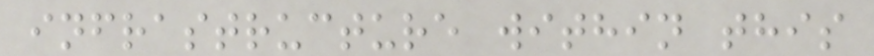infrastructure within this
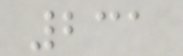231
